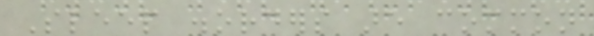Sleep disorders are common
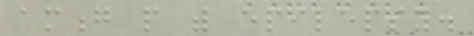among people with epilepsy.
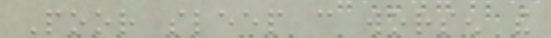Poor sleep can worsen the
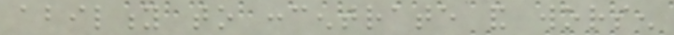ability to concentrate and worsen
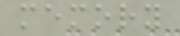memory
